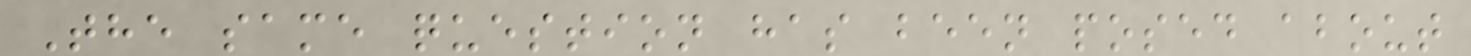The same question has been posed about
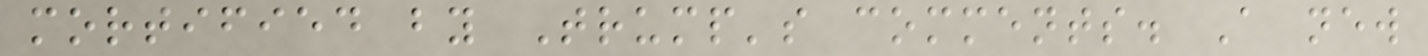mortified by Trump's comments. A new
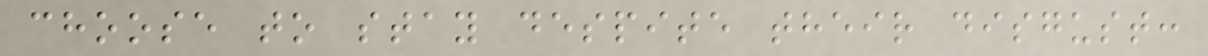choose to stay despite their disgust:
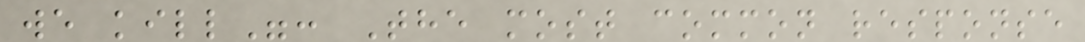we kill": The most common response
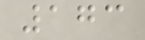173
